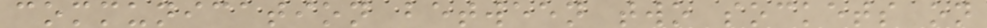communication between two sockets on
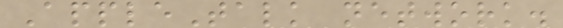AppleTalk network.
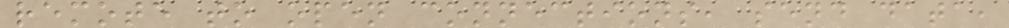remote to open connections, send data,
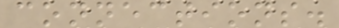connections.
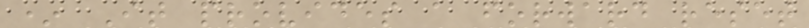* It provides a forward reset
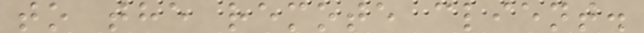to the remote client.
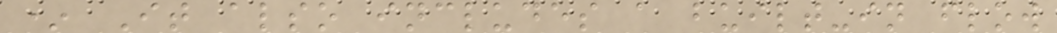* It also includes a built-in flow
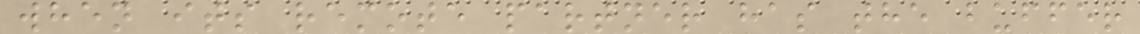when its remote partner has the buffer
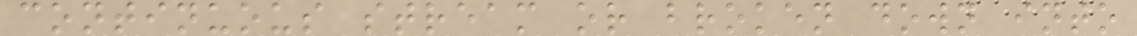continuous stream or broken down into
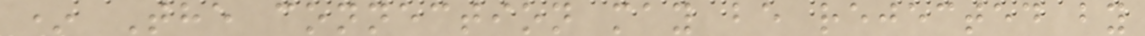* The connection may be rejected by
